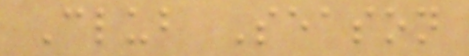Club Season
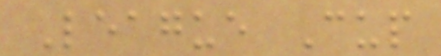League Cup
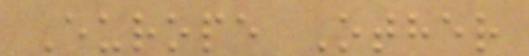Europe Other
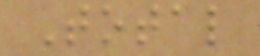Total
